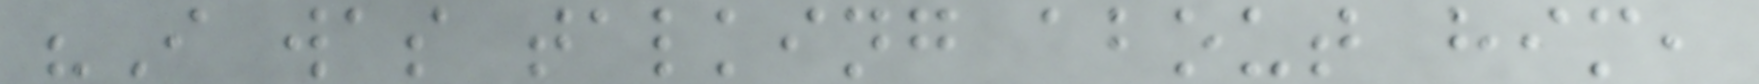"I was talking about him,
